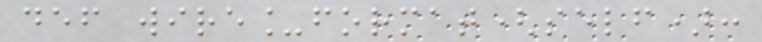def wire_format(self):
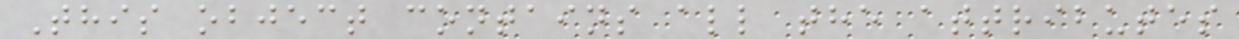This object contains all the attributes
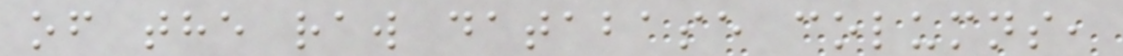of the raw database columns,
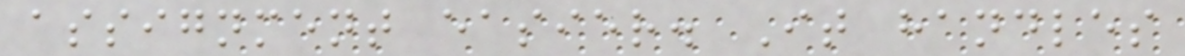assignment easier. It handles
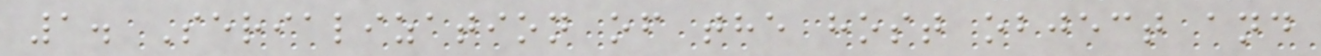1. Serialization of the host object and
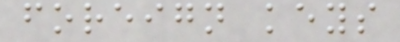foreign keys
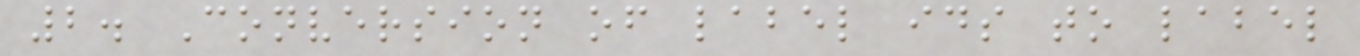2. Conversion of label ids to label
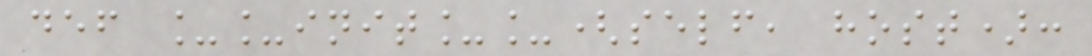def __init__(self, host):
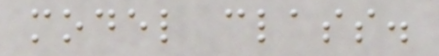model class.
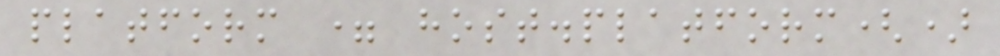platform = host.platform()
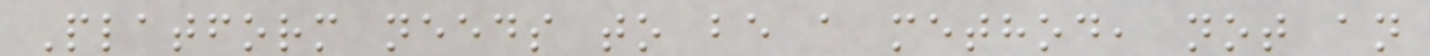Platform needs to be a method, not an
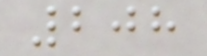208
